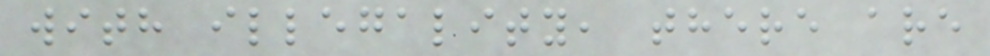with illegality, there are
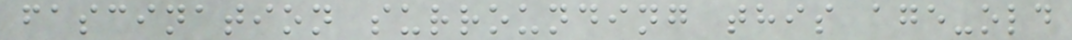fascination surrounding this age-old
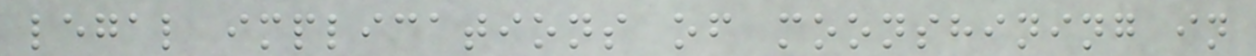legal implications of moonshining in
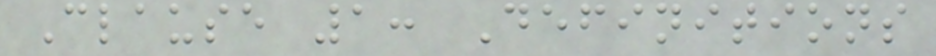Clause 1: Definitions
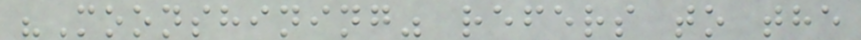"Moonshining" refers to the
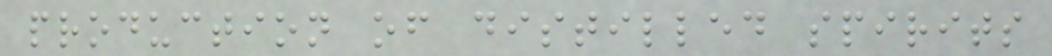production of distilled spirits
